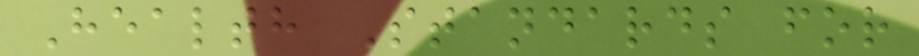Health Standards for
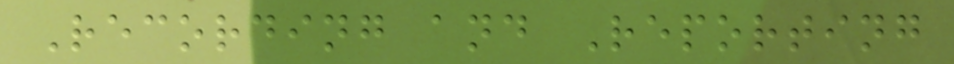Recording and Reporting
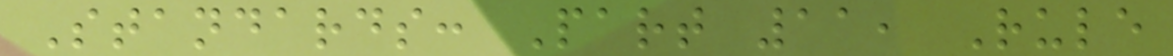Standards: Part 11, Rule
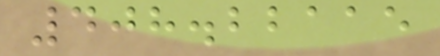408.22115
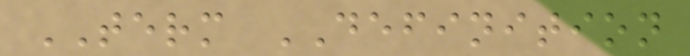TERM DEFINITION
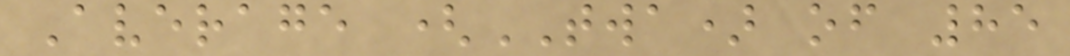Average (TWA) of 85
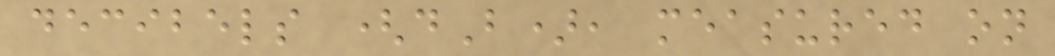decibels (dB), measured on
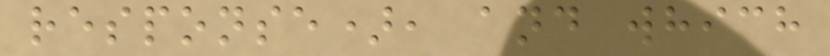response), and which
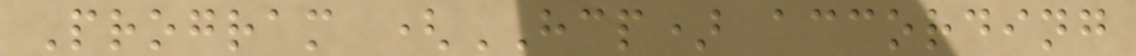Program (HCP) according
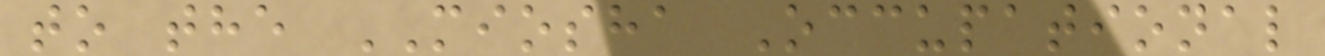to the MIOSHA Occupational
